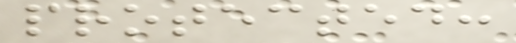protected:
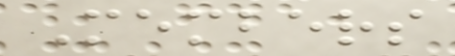Members
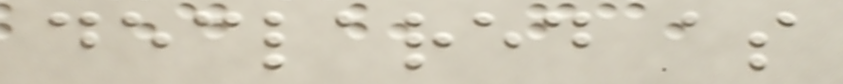declared as
